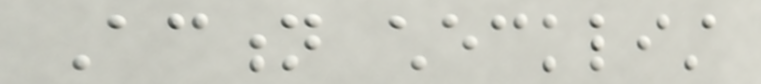Action checklist
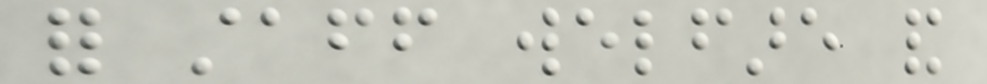for staff welfare and
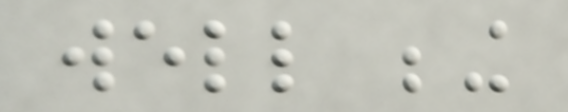well being
